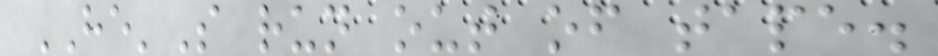HE'S run out of tape.
